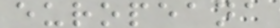europeana
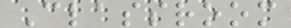Classroom
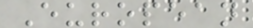European
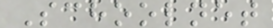Schoolnet
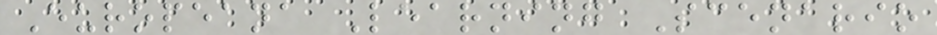Europeana Learning Scenario
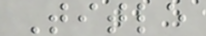Title
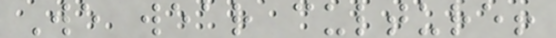We wear culture!
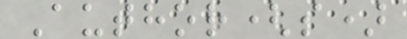Author(s)
